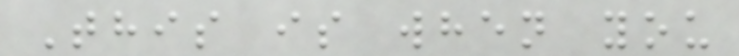This is when you
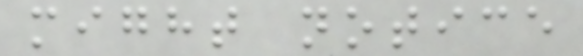might notice
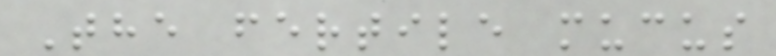The fertile mucus
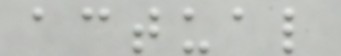actual
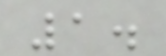1.
